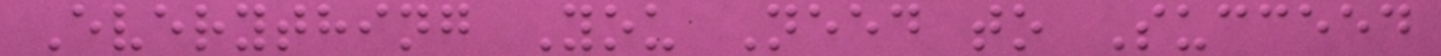Everything You Need to Succeed
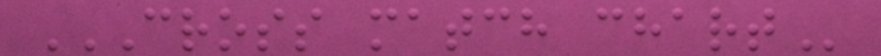CROSS MATCH CHART
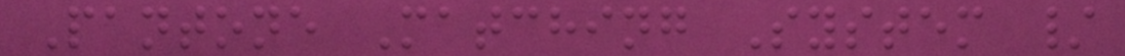Pantone Matching System /
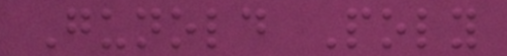Gunold Poly
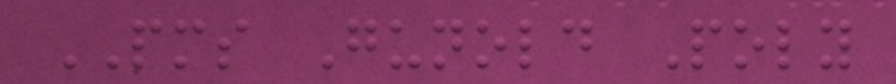PMS Gunold Poly
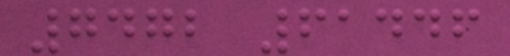7472 61446
